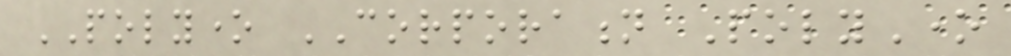POLYONE CORPORATION PolyOne
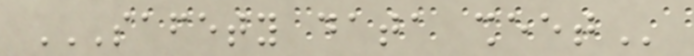SAFETY DATA SHEET
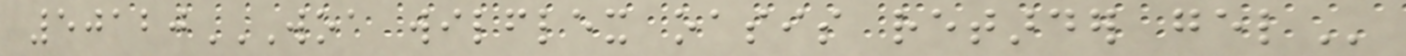50120WOA WILFLEX OASIS RETARDER GEL
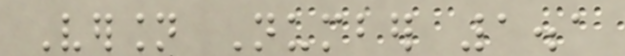Version Number 1.1
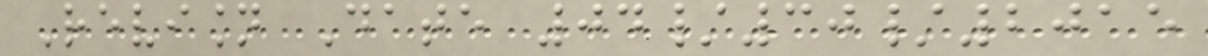Revision Date 04/30/2015
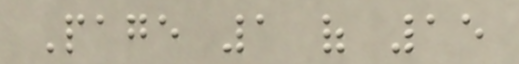Page 1 of 15
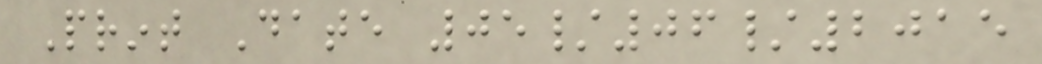Print Date 05/06/2015
